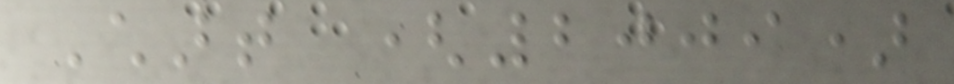Chart (2009)
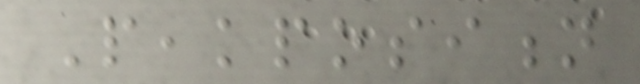Peakposition
